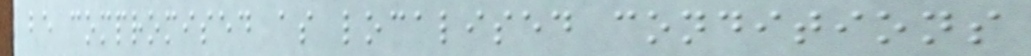be compromised as localised conditions
